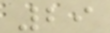29
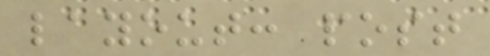layout: post
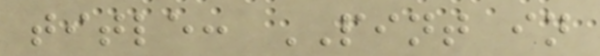title: PINT in
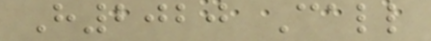H2020 Call
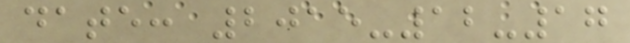date: 2015-12-17
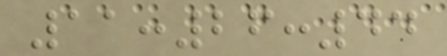11:26:44
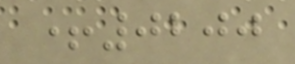+0200
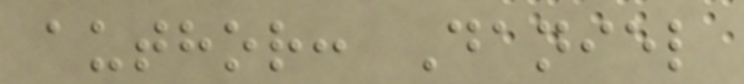author: Daniel
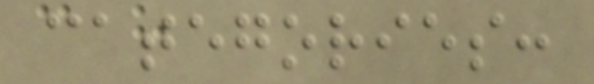categories:
